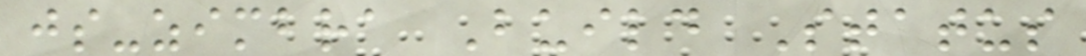js-zimbra Build Status
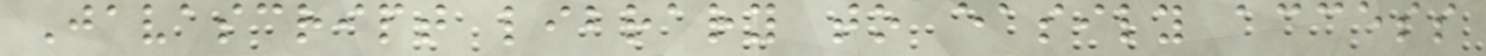Javascript library to easily access
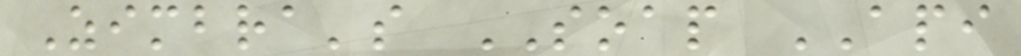Zimbra's SOAP API
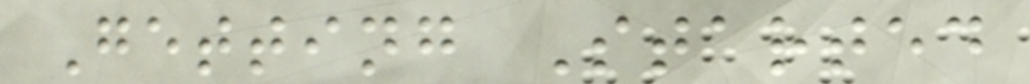Getting Started
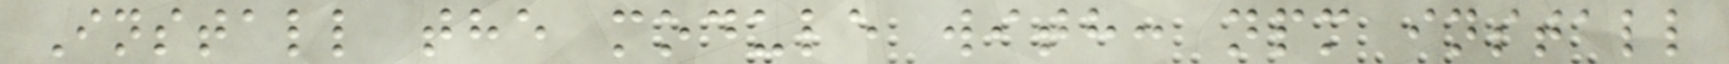Install the module with: npm install
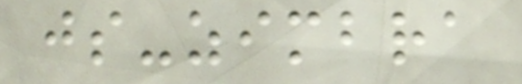js-zimbra
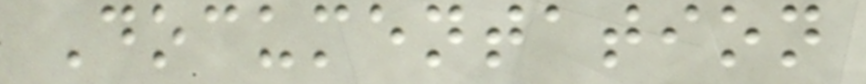Documentation
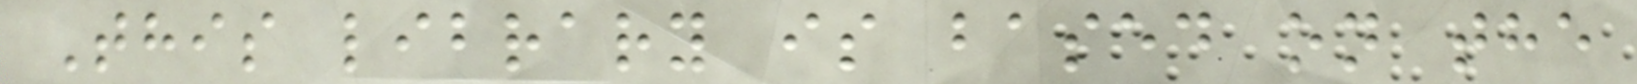This library is based on the
